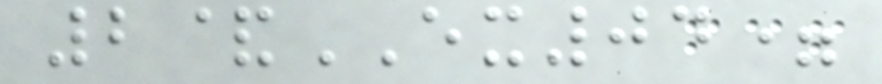2&EX04=
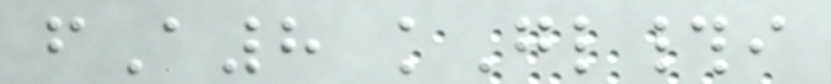fA8 kGl#i
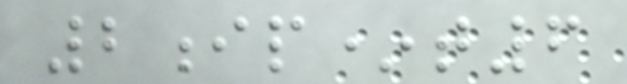2ip*t6
